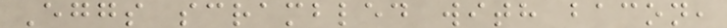Eggs scrambled with bacon,
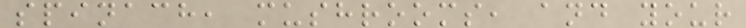spinach, mushrooms, and your
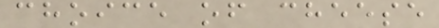choice of cheese
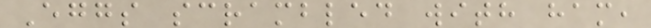Eggs scrambled with ham,
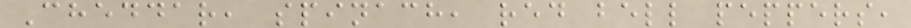Cheddar, spinach, red bell peppers,
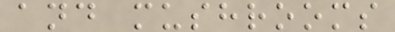and mushrooms
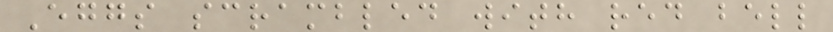Eggs scrambled with red bell
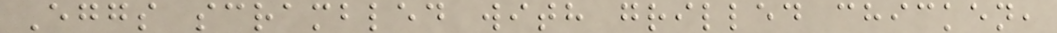Eggs scrambled with grilled chicken,
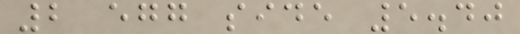2 egg side 5.40
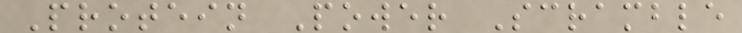Protein Power Scramble
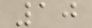10
